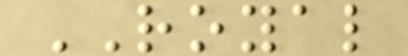ROYAL
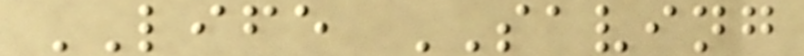LIFE SAVING
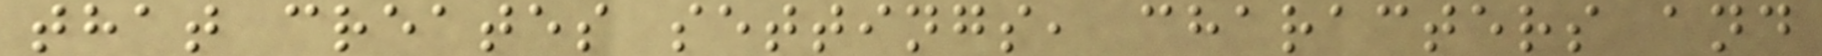that creates settings, characters and
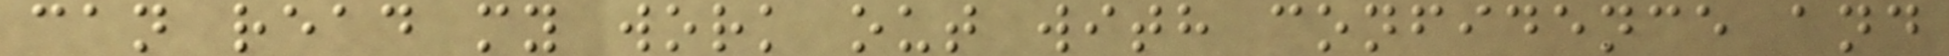can read my work out with confidence and
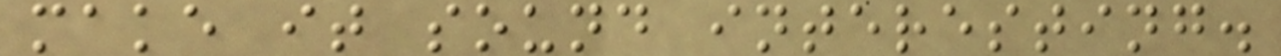make it sound interesting.
